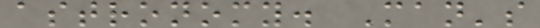astronomy. Man's
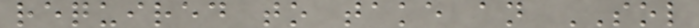required to take an SOL
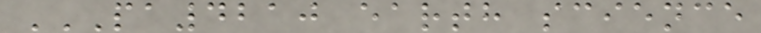PA4210 EARTH SCIENCE
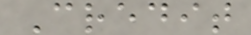Credit
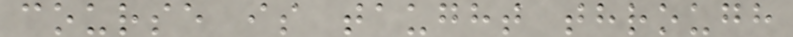course is taught through
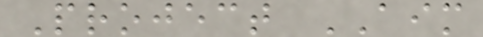Project AIM
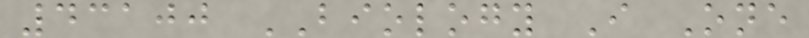43100 BIOLOGY I One
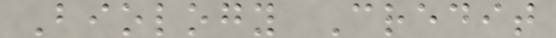Biology Credit
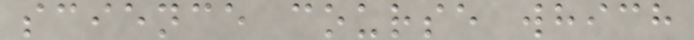science course which
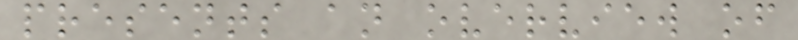presents an overview of
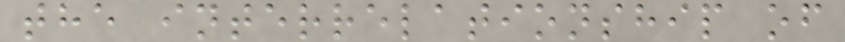the interrelationship of
